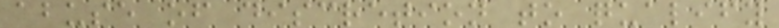abuse of discretion to qualify
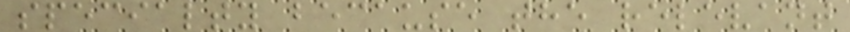specialty because the relevant
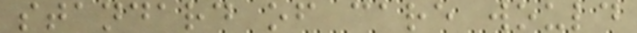standard of care would
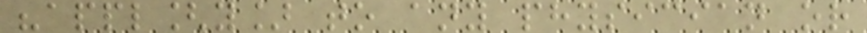"appl[y] to any physician or
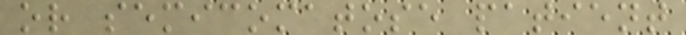or semicomatose patient
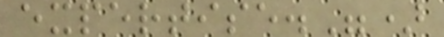expertise.")
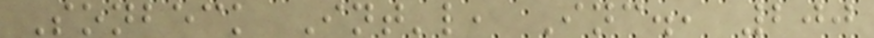Sonbeck Int'l, Inc., 200
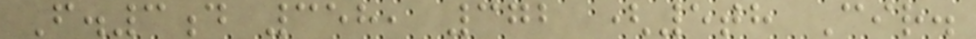F.3d 358, 372 (5th Cir.
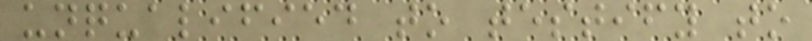unqualified to testify to
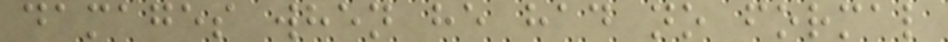damages when he had no formal
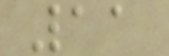11
